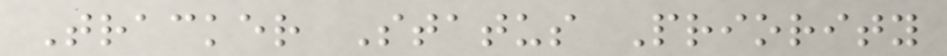Tracker Status Priority
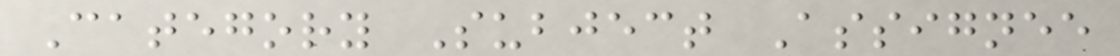Category Subject Assignee
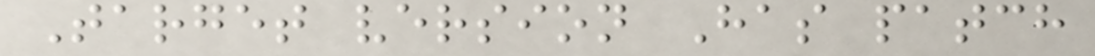Target version Has patch
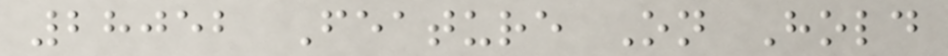28052 Feature On Hold
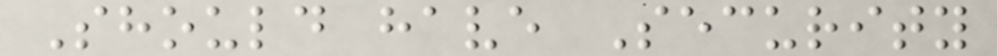Should have Security
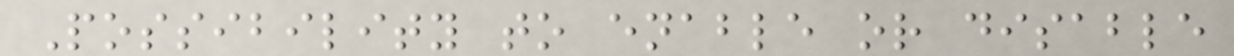Possibility to enable or disable
